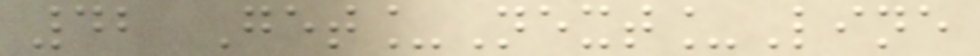42 Get_Next_Line
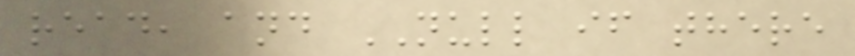read, and NULL if there
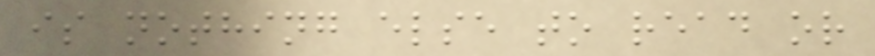is nothing else to read or
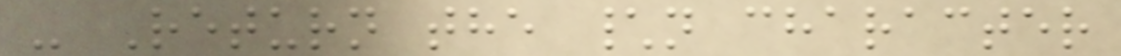- Return the \n character
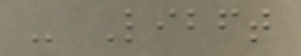- Libft
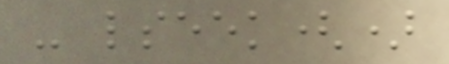- lseek()
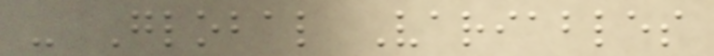- Global Variables
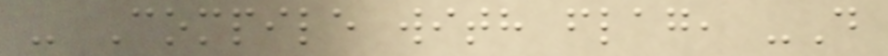- Compile with flag, -D
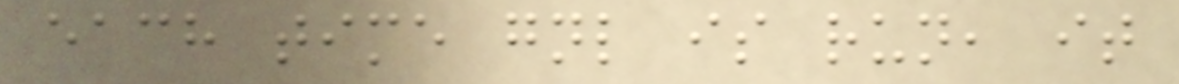each time gnl is run, it
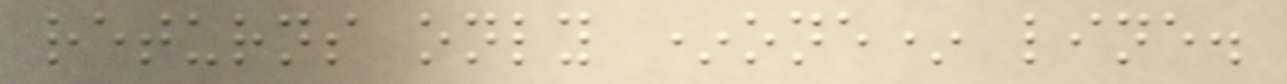returns only *one* line.
